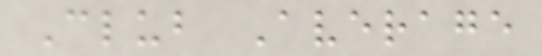Club Average
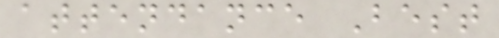attendance Best
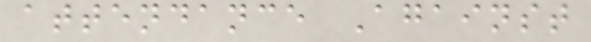attendance Against
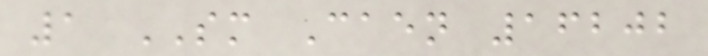1 SM Caen 16202
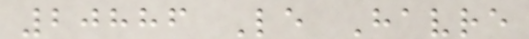20886 Le Havre
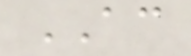AC
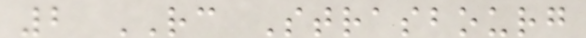2 RC Strasbourg
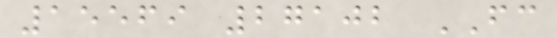15569 27102 FC
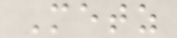Metz
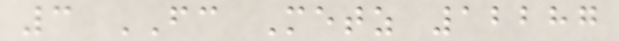3 FC Metz 12287
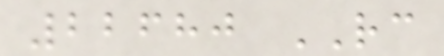22680 RC
